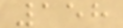158
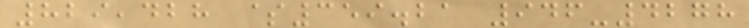829,428 $359.21 946-4278
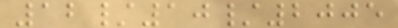12/10/2005
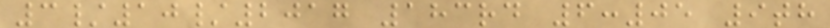3/10/2017 183rd 6:05 9th
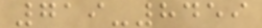719-8459
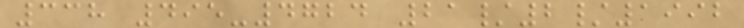338 495-4724 21/2/1992
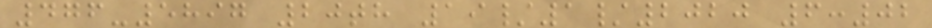476-5897 20th 19/1/2020 6:02
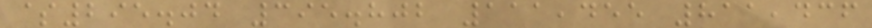$295.04 395.802 111,455 811,436
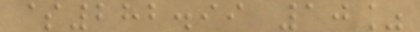$282.99 10%
